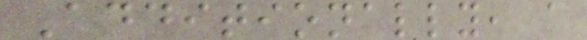Additionally, a
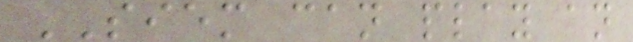SIEM can play an
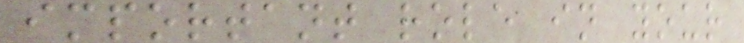important role in your
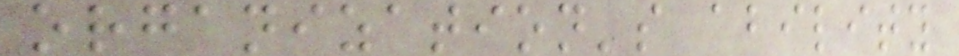organization's ability
